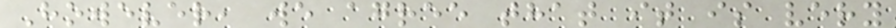However, we agree that it is very
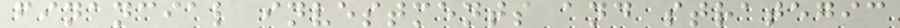financial investments and strategic
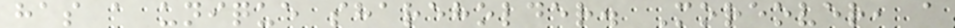has a unique shareholder. Moreover, a
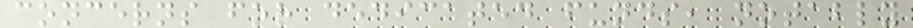concerns for dedicated funds, notably
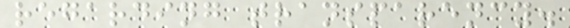regarding transparency.
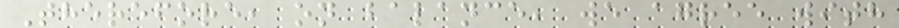Therefore, on balance, we agree with
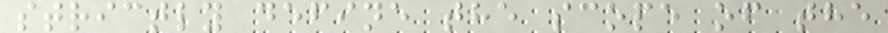strictly define the scope of the
